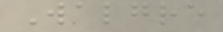Walgre
